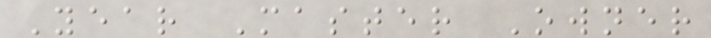Year Master Owner
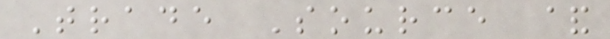Trade Source &
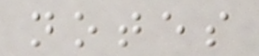notes
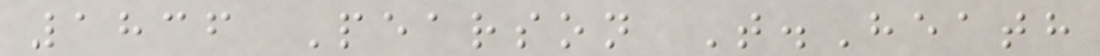1836 Pearson T.Heath
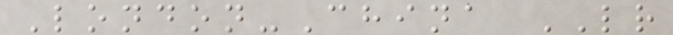London-China LR
